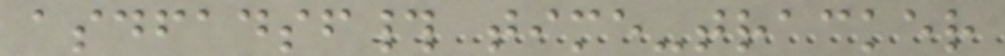asdfadsf# time-tracker
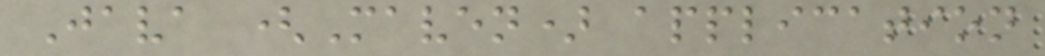Java (Maven) application
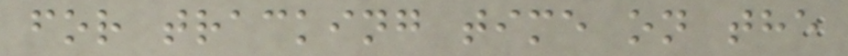for tracking time on the
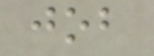job
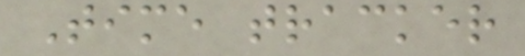Time tracker
